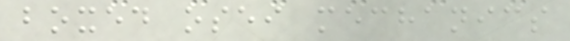boxed osei mechanics
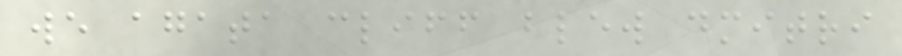we agata cliff blew dmitri
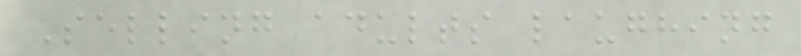Selling adults laughing
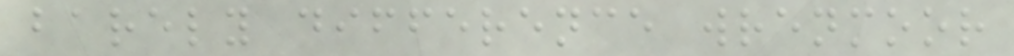barely difference wrenmoor
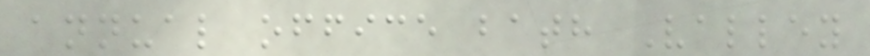annual office bath Valley
